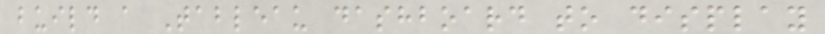build a Tableau dashboard to display
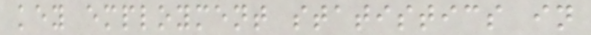key employment statistics in
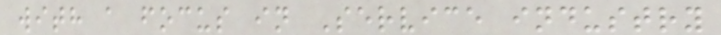with a focus in Service industry
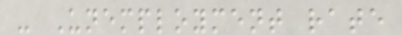- Unemployment rate
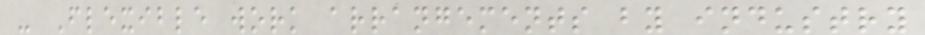- Flexible work arrangements by industry
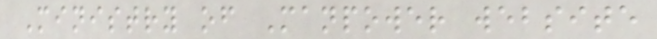Ministry of Manpower website
